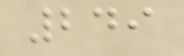249
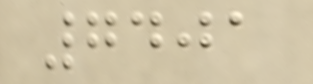7401
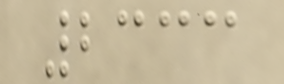2333
